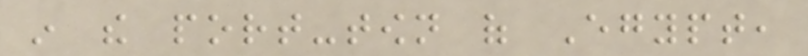in the port-town of Egypt,
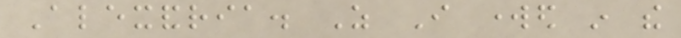Alexandria. As I worked in the
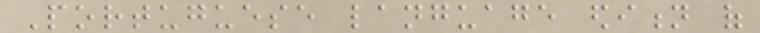Portuguese language edition of
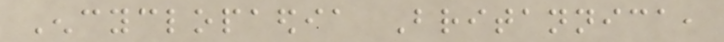Encyclopaedia Britannica,
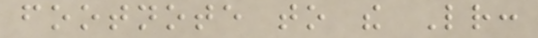footnote to the Letter:
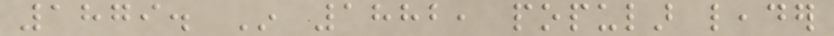1879. In 1882, popular leader
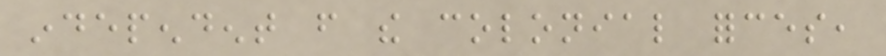independent from the colonial forces,
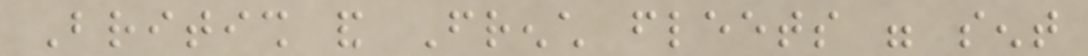British and French fleets were sent
